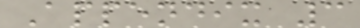Appendix 3
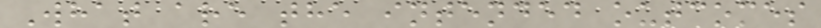What are the intended outcomes
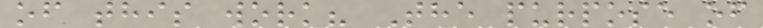of this work? The purpose of
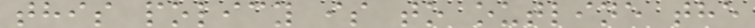this policy is to outline the
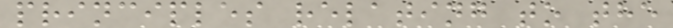principles relating to the
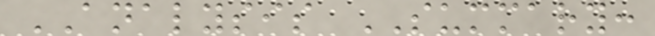ANALYSIS SUMMARY:
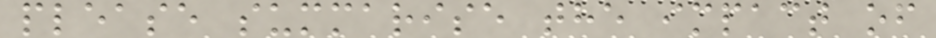please summarise the impact of
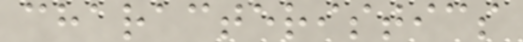characteristics
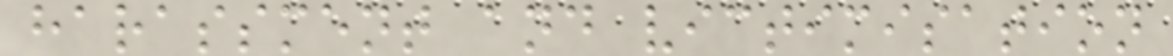harassment and victimisation
